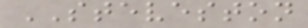STEVESTON
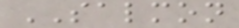SALMON
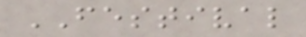FESTIVAL
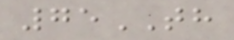75TH
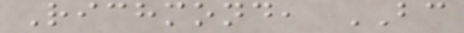Richmond, BC
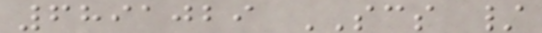6891029 SCS /
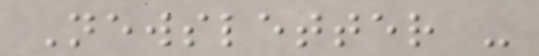Newsletter -
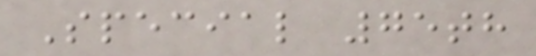Special 75th
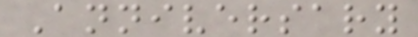Anniversary
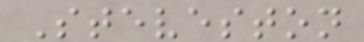Steveston
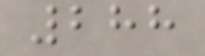288
